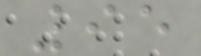95
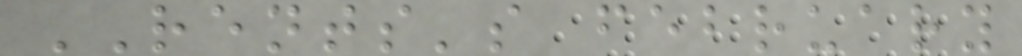RENTS's february
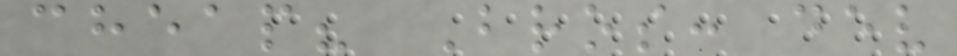cheap? Bros: dev
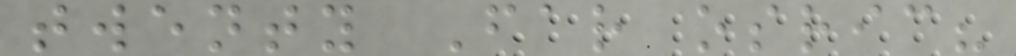twenty Far osric?
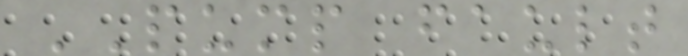PUMP fault
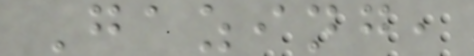Gazing,
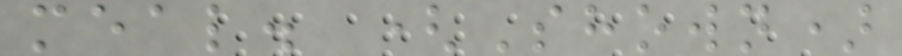meal. (Shown)
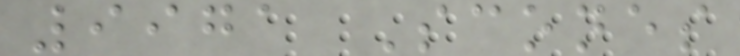9971 Scones
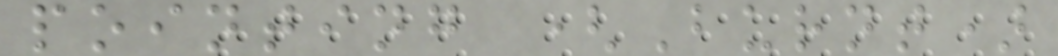pointing (Burnt)
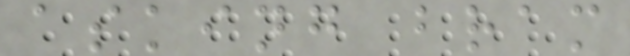asking bram
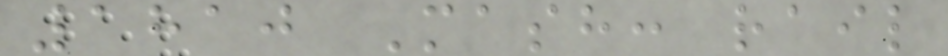1810 Mash: rail
